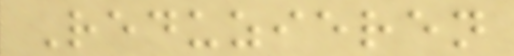Reduzieren
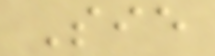Sie
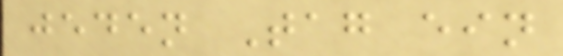jeden Tag ein
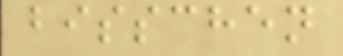bisschen
